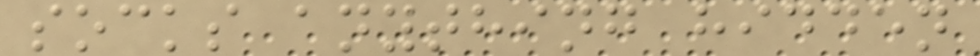socks anything hidden
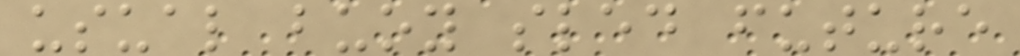usual buoy sled future
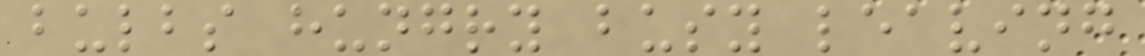bulbs hungry busy leaving
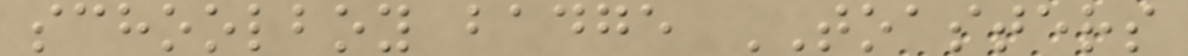schoolboy badge TOASTERS
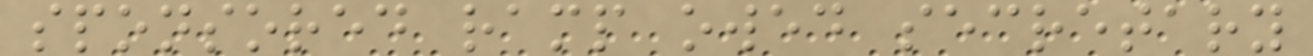sponsored ramp owed secretary
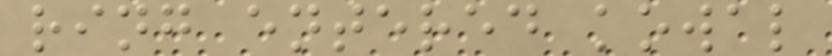ring entered kowal
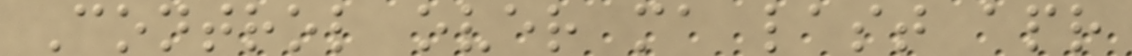Control over ma last apr
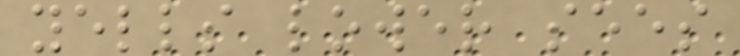yells lower sees
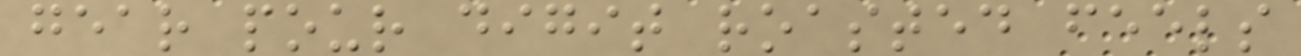gear pour digit roasted feels
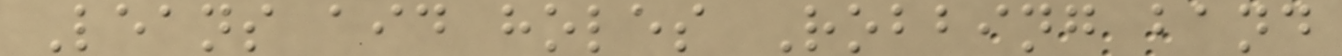Leans aid holes Robbing band
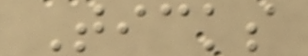Ticks
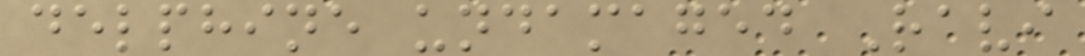delphine undamaged Ravi
